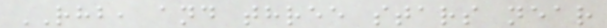RHB, and three stars near
